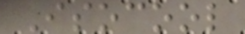Isocool
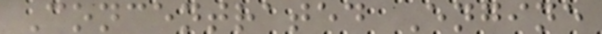Concentrated Engine
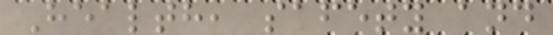Health, safety and
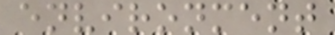environment
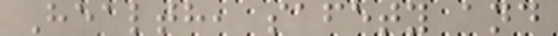Health, safety and
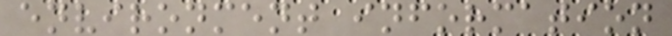environment information
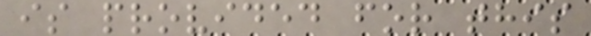is provided for this
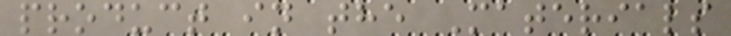product in the Materials
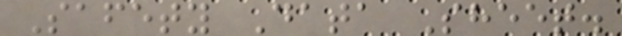Safety Data Sheet.
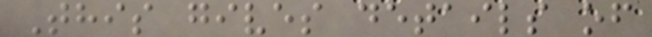This gives details of
